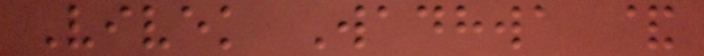Vivek Wadhwa &
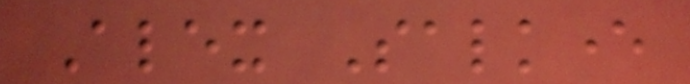Alex Salkever
